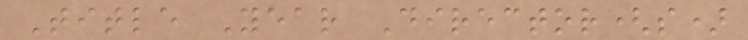Title Year Director(s)
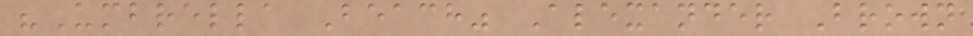"Umbrella Beach" Alexander Brown
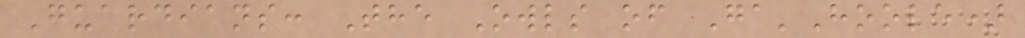Guardians: The Owls of Ga'Hoole)
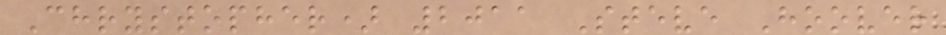Chrystopher) 2011 Steve Hoover
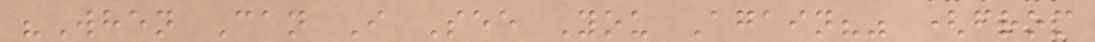"When Can I See You Again?" (from
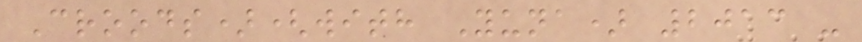Croods)(with Yuna) 2013 -
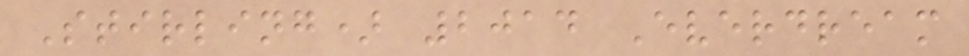Stirling) 2014 Everdream
